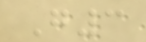G3
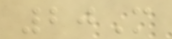20M
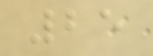25
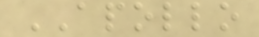APOLLO
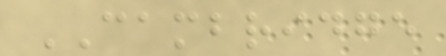CAMBRIDGE
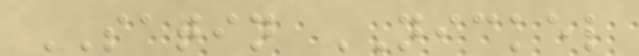SATIN NICKEL
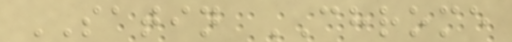SATIN CHROME
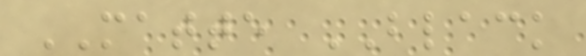MATTE BLACK
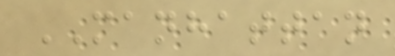MANHATTAN
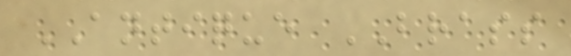ANTIQUE BRASS
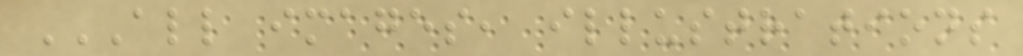ALL IMAGES, ILLUSTRATIONS
